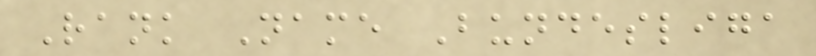Rank Name Bundesliga
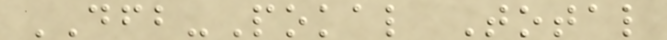DFB-Pokal Total
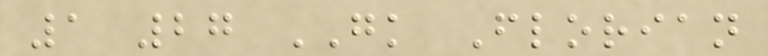1 27 GK Florian
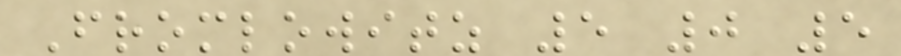Fromlowitz 5 0 5
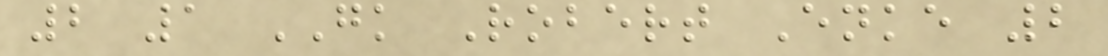2 1 GK Robert Enke 2
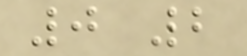0 2
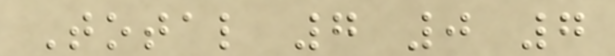Total 7 0 7
